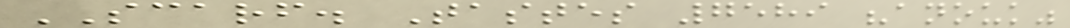SCARF. Tastes 7589 "anouk"
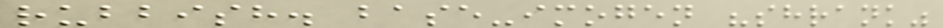rubbish. base-imogen "shrank"
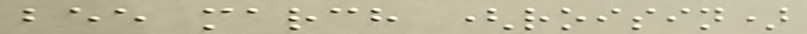bee march (roisin)
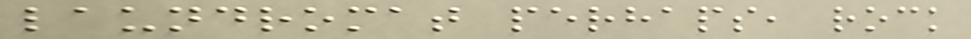laundromat perhaps, rock
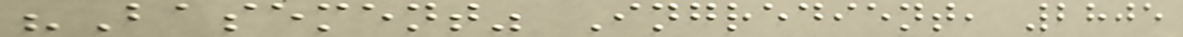"Basement" Ingredient, 2805
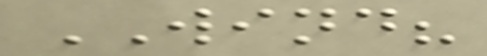WIND?
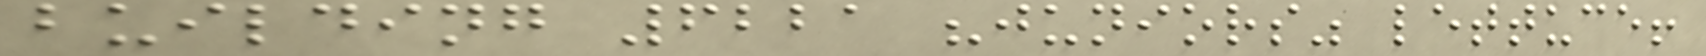building 6221 "juniors" lettuce!
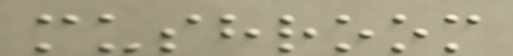mushroom
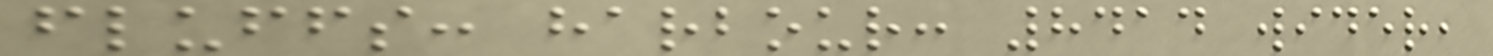fluffs: harbour: 8414 wider,
